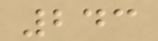243
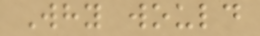Why would
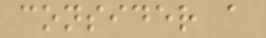consider a
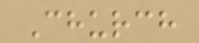Church
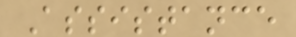Assistance
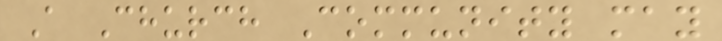A Church Community may
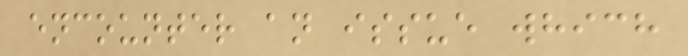encounter an issue which
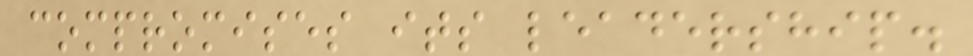compromises its leadership.
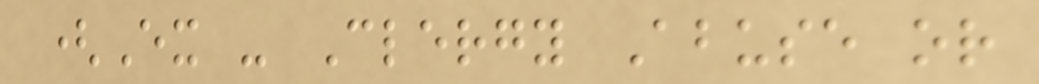(Ex - Clergy Abuse or
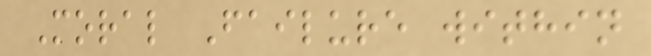Moral Failure within
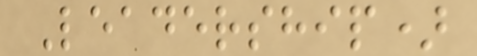Leadership)
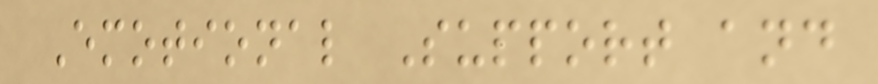Emotional Support and
